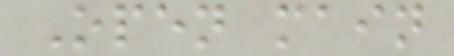Open main
